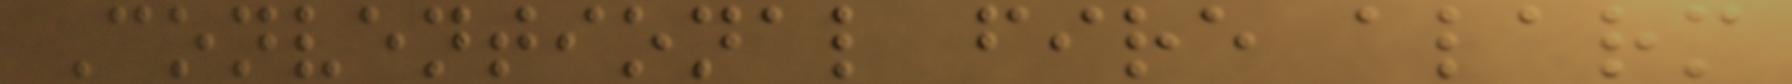Conventional fire alarm
